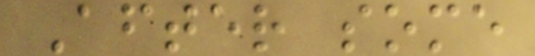After some
